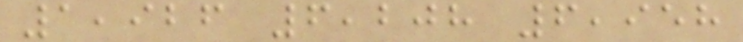1,926 6,208 6,958
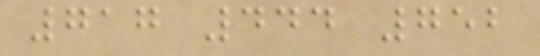717 444 752
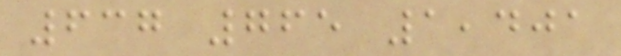637 765 1,401
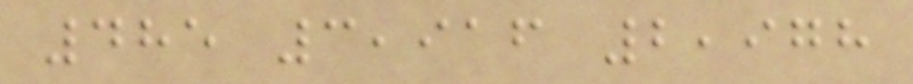485 3,916 2,978
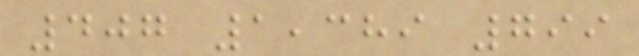407 1,389 799
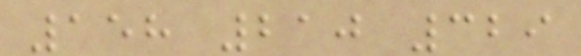158 210 329
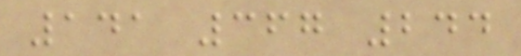141 367 244
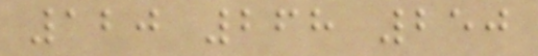120 268 250
